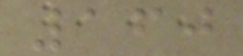160
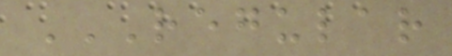REGULAR
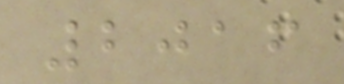2016
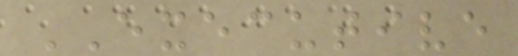EXECUTIVE
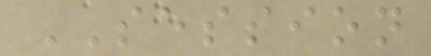SESSION
